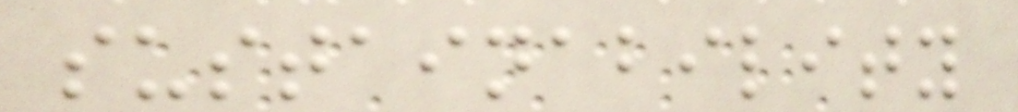sustainability
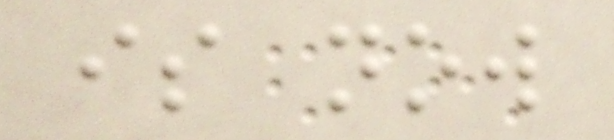is now
